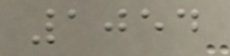1054
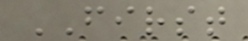FIRST
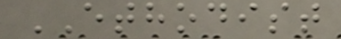ETHODIST
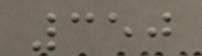350
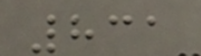831
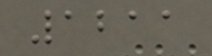1211
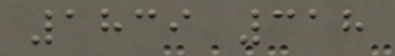1839 318
